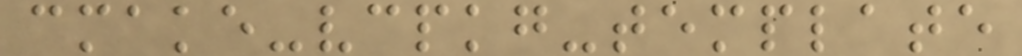cmake-vcpkg-template
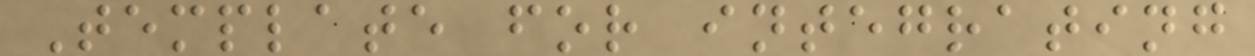Template for integrating
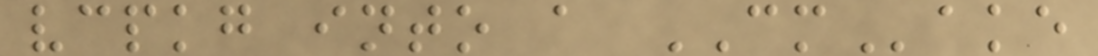vcpkg into a CMake
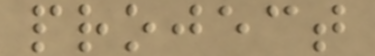project
